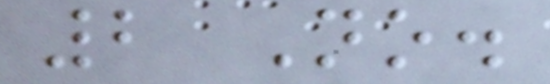2 No.
